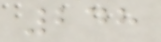248
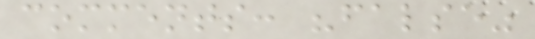comments: "false"
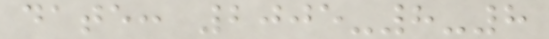date: 2005-8-8
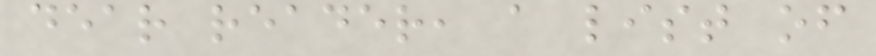dear reader, a list of
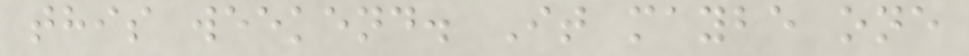this weekend. It maybe one
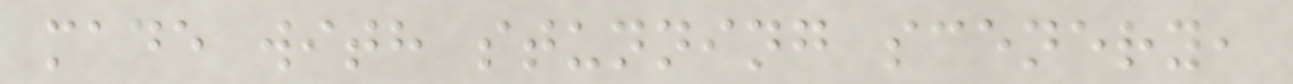made with stunning scenery,
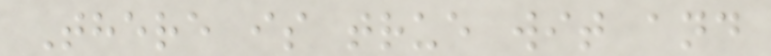There is true wit and
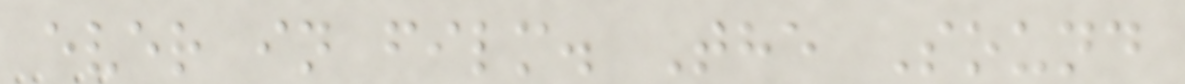ever in film. The Sound
